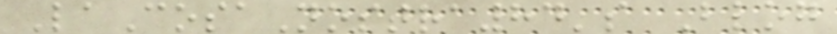LaCosaNostra84's Blog
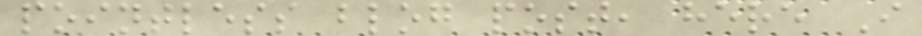pointless blog post, here I
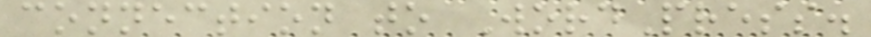connection to WordPress.
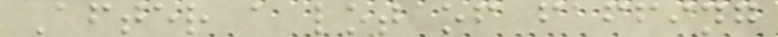After a lot of faffing
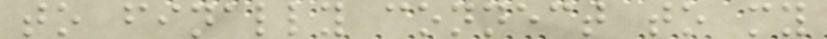to finally connect to my
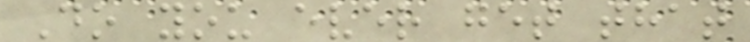Do you ever get that
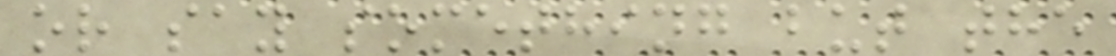or say something but the
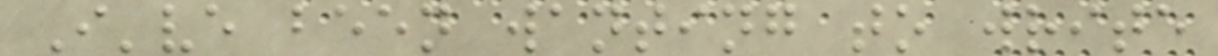I've been wanting to write
